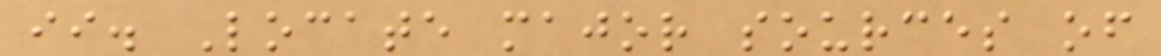ii. Locate major sources of
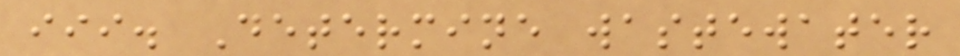iii. Determine wastewater
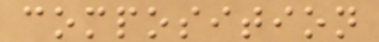composition
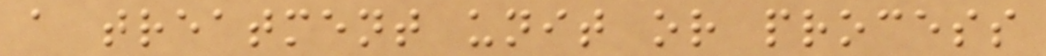a treatment unit or process
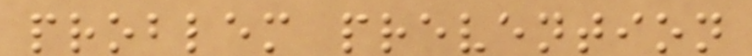problem prevention
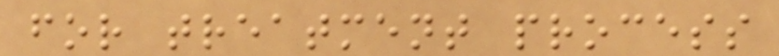for treatment process
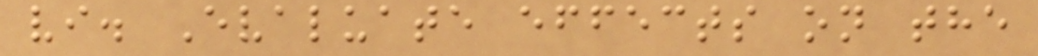vi. Evaluate effects on the
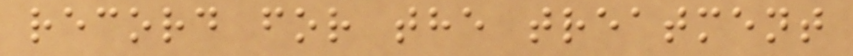record for the treatment
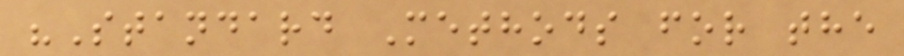"Standard Methods for the
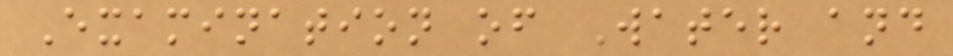Examination of Water and
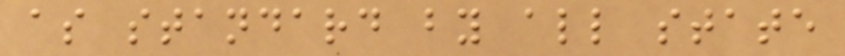as standard by all state
